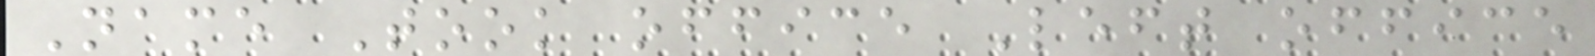Name Took office Left office
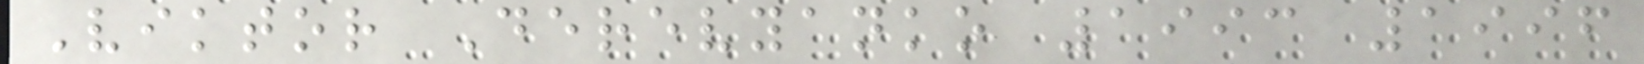Viktor Derevyanko 1993 1996
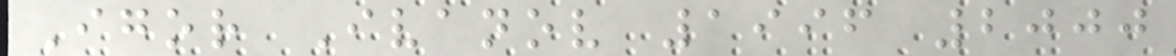Igor Ivanov 1996 2000
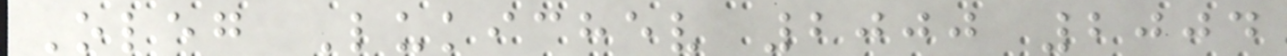Oleg Lukichev 2000 2004
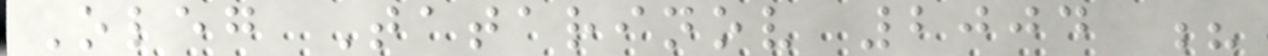Oleg Tatarinov 2004 ?
